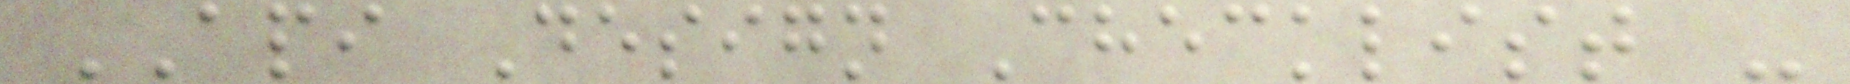API Design Checklist -
